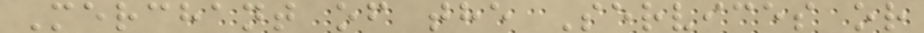Merchant of the Services or
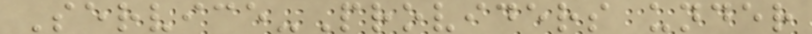Service-Providers under
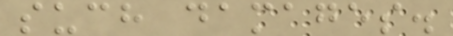such damages.
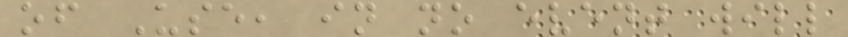of Use, in no event will
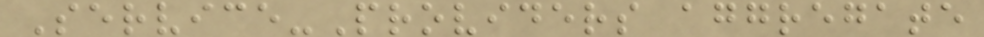Service-Providers aggregate
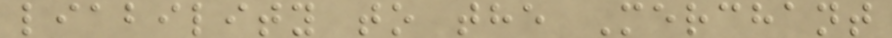liability to the Merchant
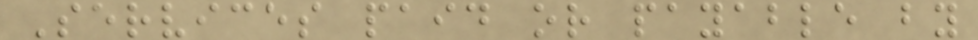Services paid or payable by
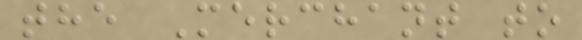the Merchant to
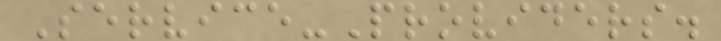Service-Providers.
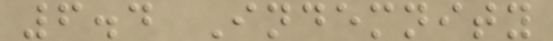6.4 Indemnity
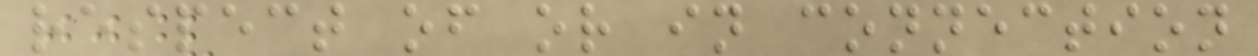respect of or in connection
